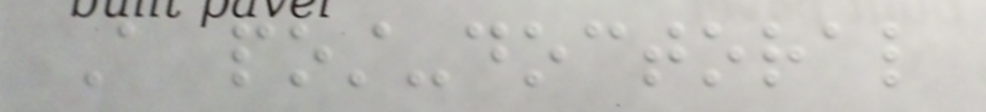A post-doctoral
